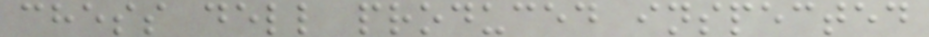chess dell produced inspected
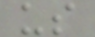us
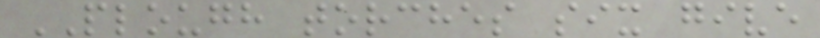PLOUGH torches six give
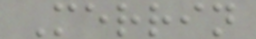Merrin
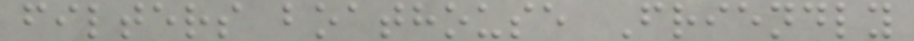filters boathouse Friendly
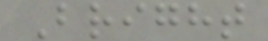Bright
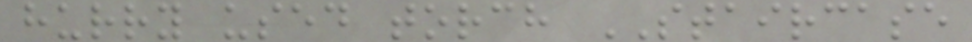hurry used torch STAIRCASE
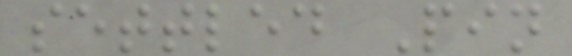settled Pin
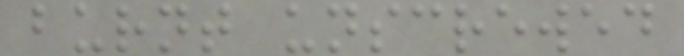burnt unscrewed
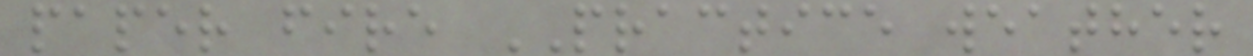paper fire PRACTICE weather
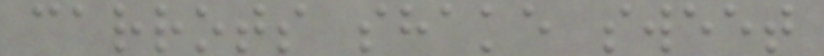carrots shake sweet
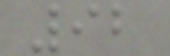92
